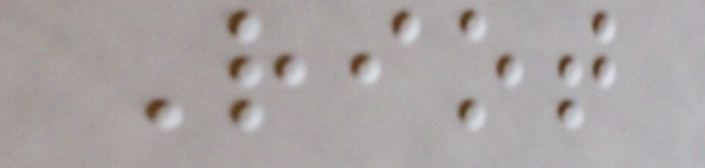Riot
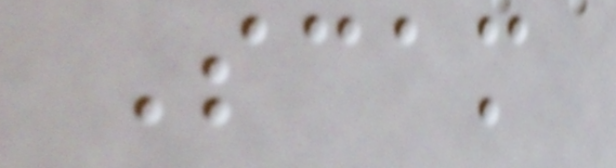Scam
